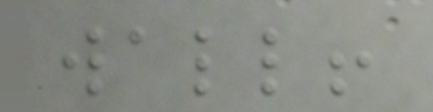wall!
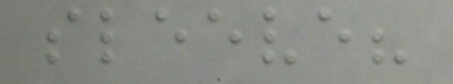sleeve?
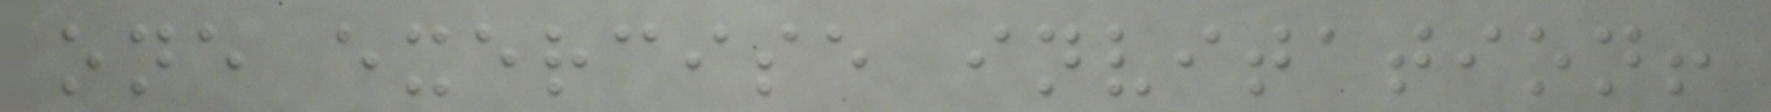one exercise invitation!
